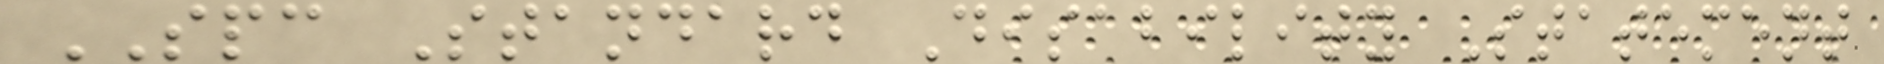SPC Standard Disability Statement
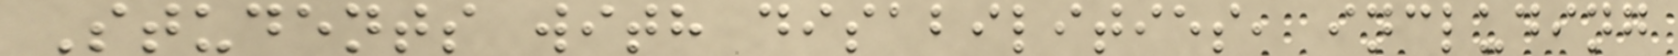Students with disabilities, including
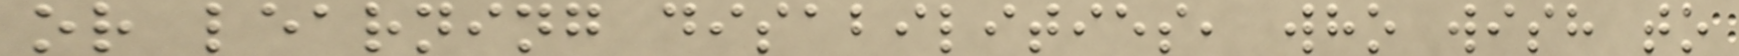or learning disabilities, who wish to
